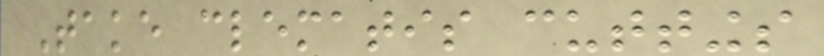Take clematis cuttings
